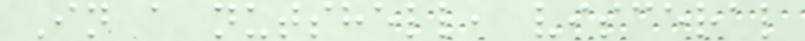In a nutshell, visceral
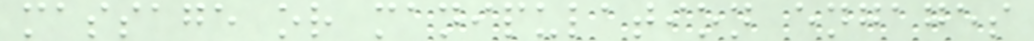massage or manipulation engages
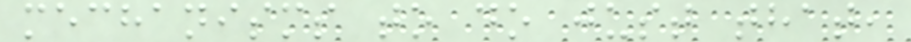mechanisms to do just that,
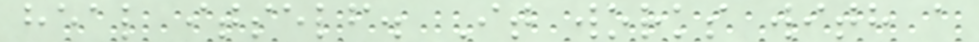heal itself. It works with a
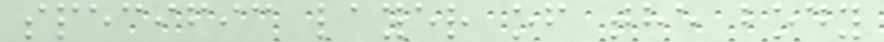specific layer of the body
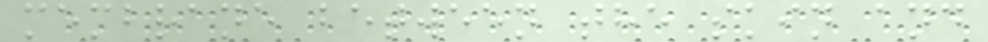membrane between the skin and
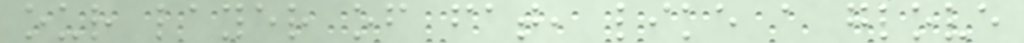our layer of fat, like a glove
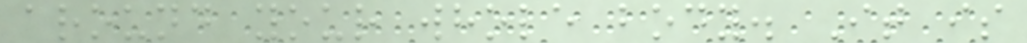around your whole body. It is
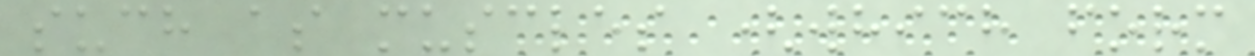such as muscles (which form
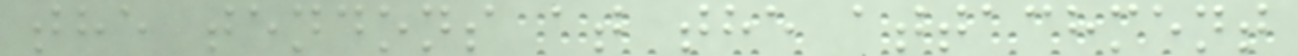the tendons at the attachment
